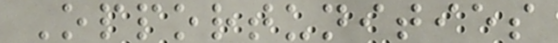Opportunities
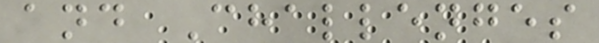and Challenges
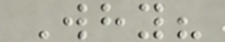Why?
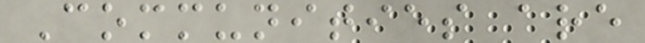Communities are
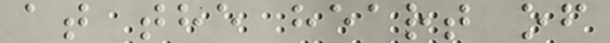at the heart of
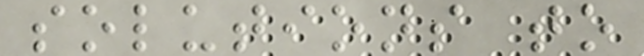solutions to
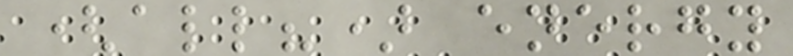(all?) energy
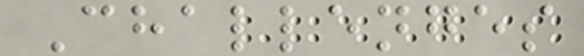Challenges
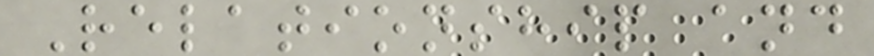Relationship and
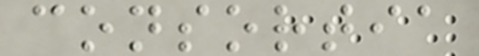consortia
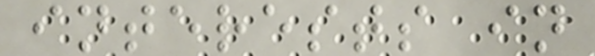interests in
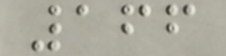166
